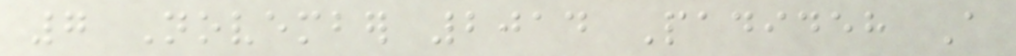7 November 2014 Padideh A
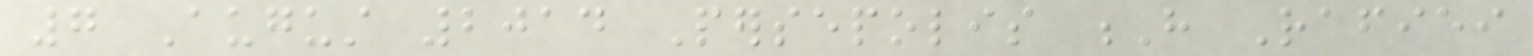7 August 2014 Persepolis H Rafiei
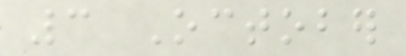3 October
